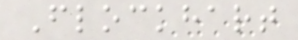Flockhart
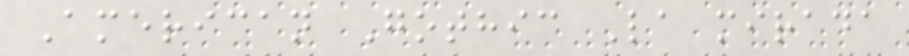American Gothic La mirada
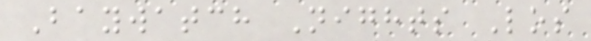Baywatch Nights Los
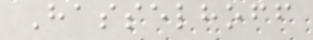Hasselhoff
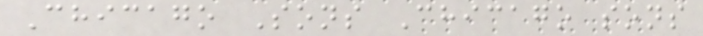Chicago Sons Chicago sons
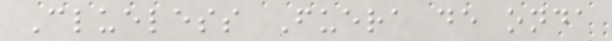Clueless Fuera de onda
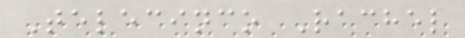Telecinco Rachel
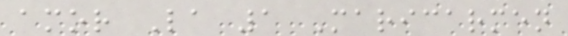amor La 1 Maricarmen
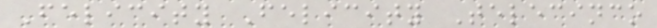Felicity Felicity Telecinco
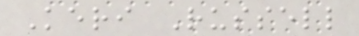Keri Russell
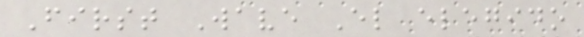First Wave El elegido
